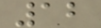12
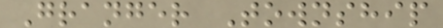Granger Township
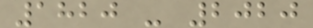1820 - 2020
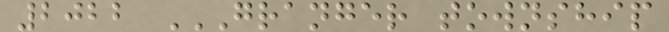2022 GRANGER TOWNSHIP
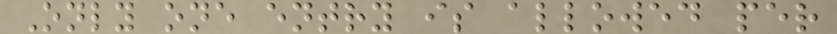Only one entry is allowed per
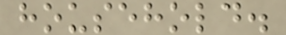household.
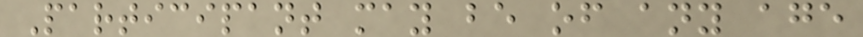Participant may be of any age
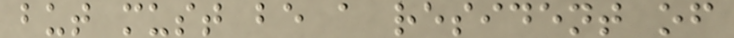but must be a resident of
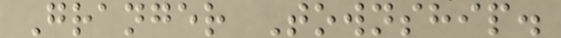Granger Township.
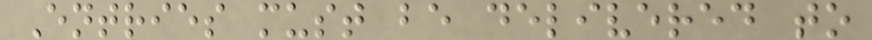Entries must be delivered to
